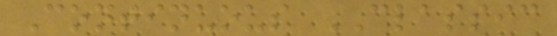Continuous CLASSIC
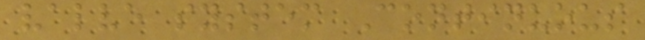valve system Continuous
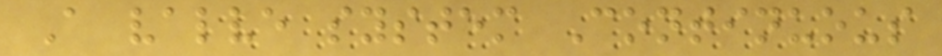A valve system Continuous
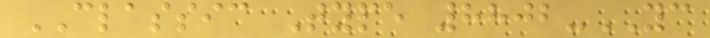CLASSIC Type 8802-YC
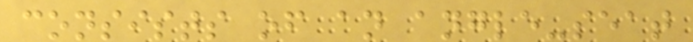consists of an angle-seat
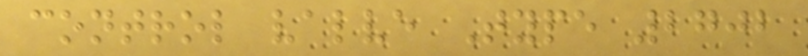control valve Type 2702
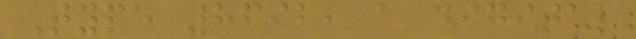Type 8692, a digital
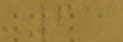61
